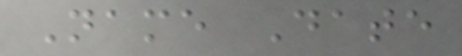Name Date
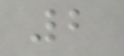2
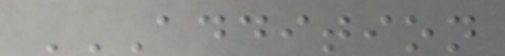ADDITION
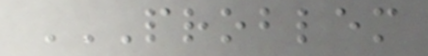PROBLEM
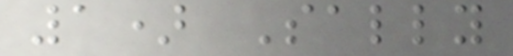1) Sally
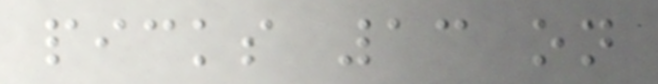picks 13 on
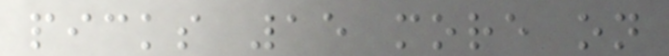picks 15 more on
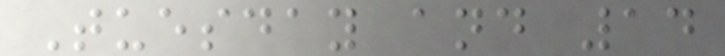Tuesday and 14
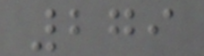279
